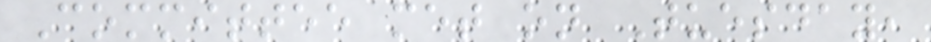Committee met on Tuesday,
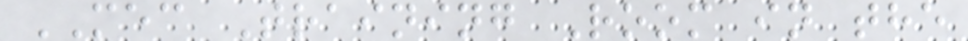MEC Training Room in the
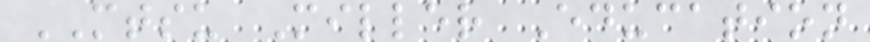MTSU Miller Education
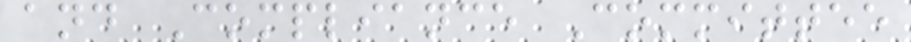and Compliance Committee
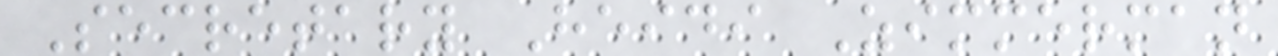Secretary Heidi Zimmerman
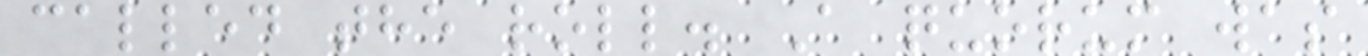called the roll. A quorum was
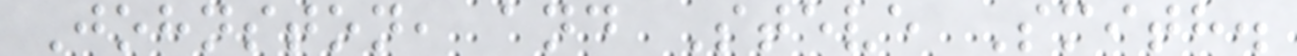Johnston, and Steve Smith.
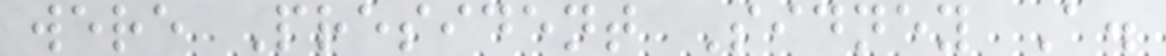were President Sidney A.
